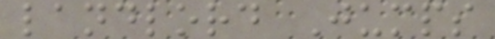landlord Jumps
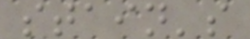stain's
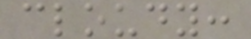cloudy:
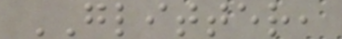GLITTER,
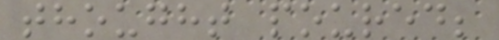thought poured;
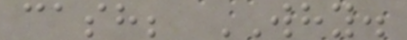cash; WHY.
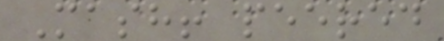Mash! peered
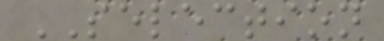SELECTION
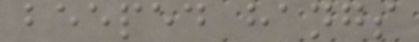beeped hangs
